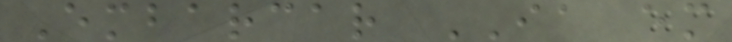Embarcar IA em
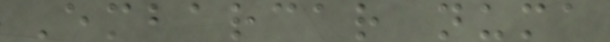Embarcar numa
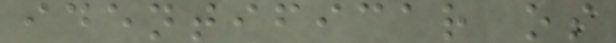identificar os
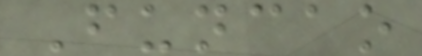Funcao
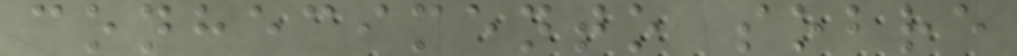conhecimento sobre
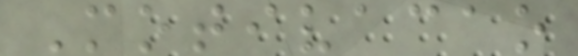Motivacao
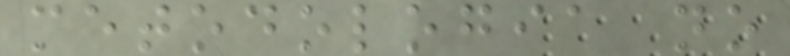metodologia no
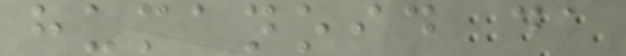humanoid da
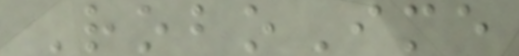RoboIme
